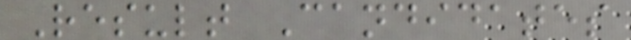Result Candidates
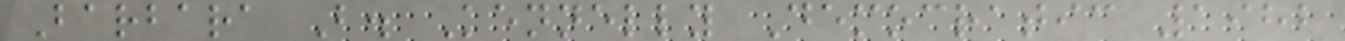Barbara B. Kennelly Democratic 1982
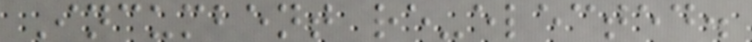Incumbent re-elected.
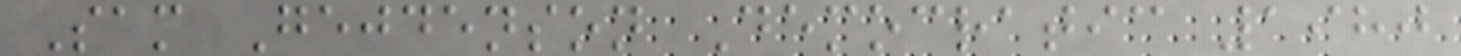Sam Gejdenson Democratic 1980
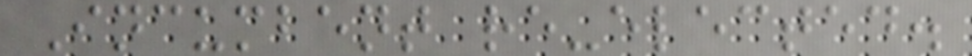Incumbent re-elected.
